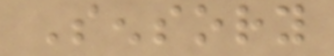Sensory
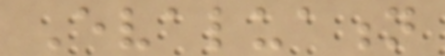Evaluation
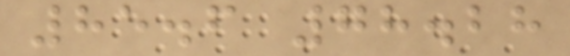85.6 78.28
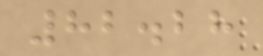82.28
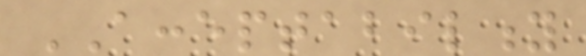ACCEPTABILITY
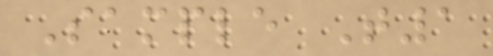Sample T1
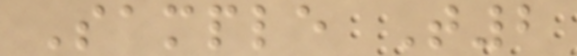Sample T2
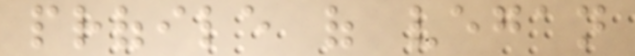profile of vegan
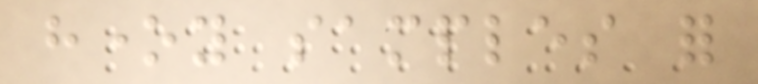honey samples for
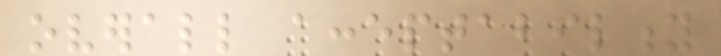overall acceptability
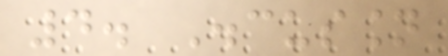4. Discussion
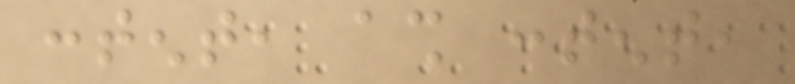content, ash content,
